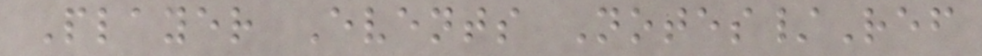Player Events Notes/Ref
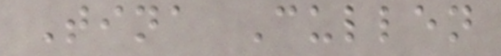Tina Cullen
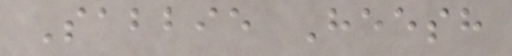Sabbie Heesh
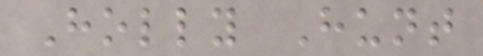Holly Hunt
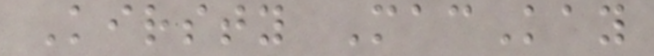Kirsty MacKay
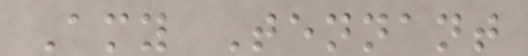Amy Tennant
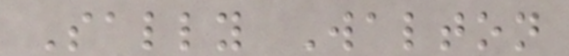Sally Walton
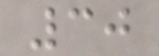30
